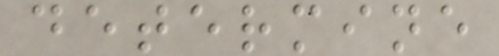determine
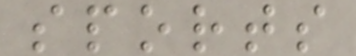sports
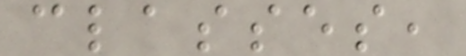classes,
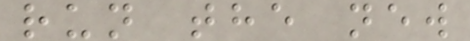run the new
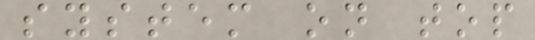system on top
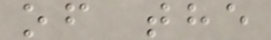of the
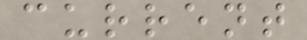current
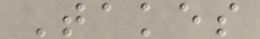Takes
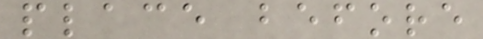place before
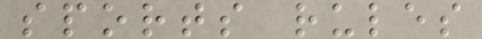sports rules
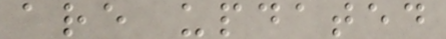are updated
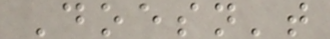Doesn't
